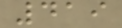419
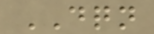DQN
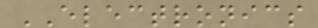ELECTRONICS
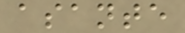asante
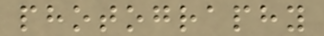photography
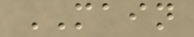MAIN
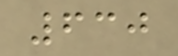630
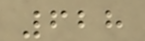628
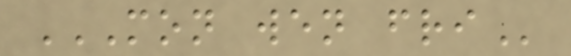MON WEN FRI
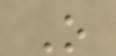O
